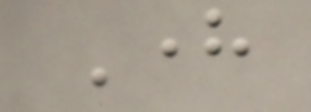Here
